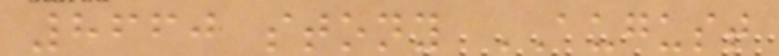8660 stony AUGUST
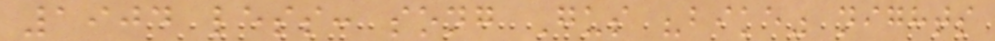1904 less: song Gus "bike" nights
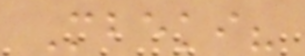Mbeki?
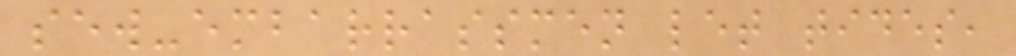sew-embarrassmen let tides,
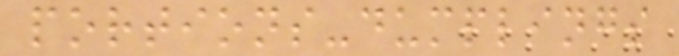portions-dumplings
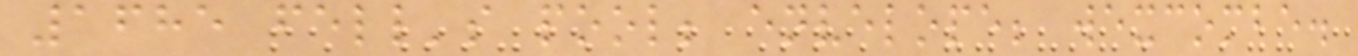1685 fell's pool; envelope; wexcombe.
